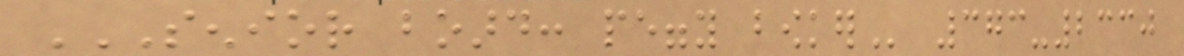SENIOR BOARD: PEGGY BOWKER 373-2330
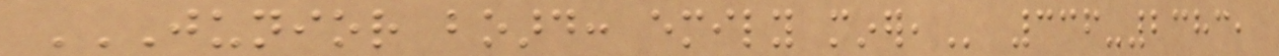JUNIOR BOARD: EMILY MINER, 336-2383,
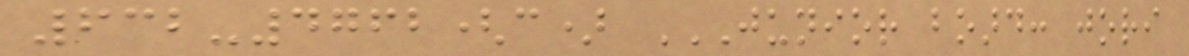632-4762(c) JUNIOR BOARD: JORI
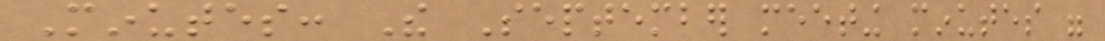Minutes: The September meeting minutes were
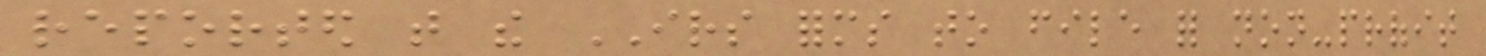reported that the IRS forms to file for non-profit
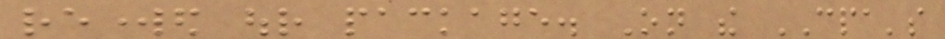reworked our package. On the CPA's
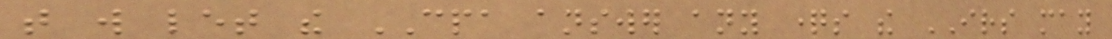that will let the CPA answer any questions the IRS may
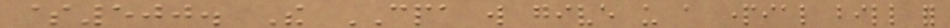$500. The CPA will give us a partial bill for
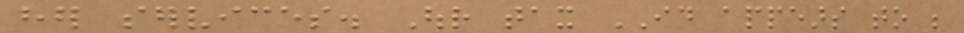her services. Our tax ID appears to be
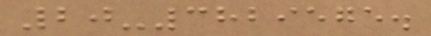20-3829575.
